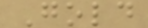Gold
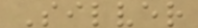Silver
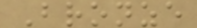Bronze
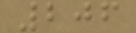206
